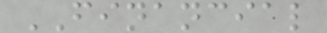FINANCIAL
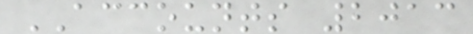ACCOUNTS 2013
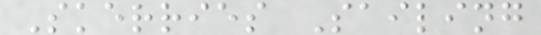Skerries Sailing
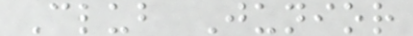Club Junior
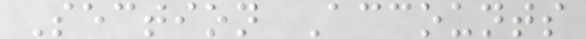Section Accounts
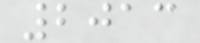2013
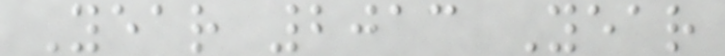Year 2013 Year
